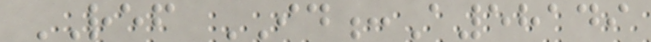REF ID:A58149
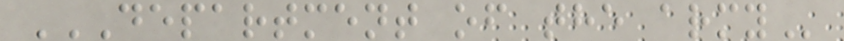DEPARTMENT OF THE ARMY
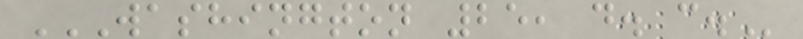WASHINGTON 25, D. C.
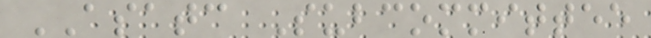ASATC Subcommittee
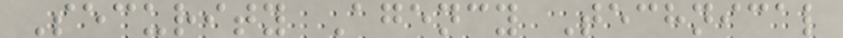Security Agency Technical
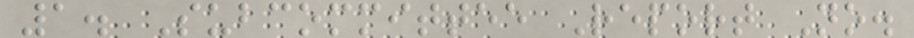1. Subcommittee Report No.
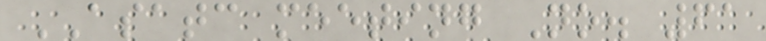ASATC meeting No. 61
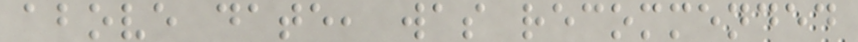above date, was recommended
